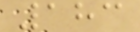183
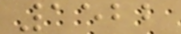1522
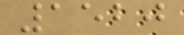1520
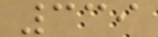339
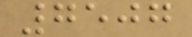7507
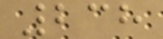238
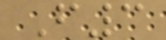F3
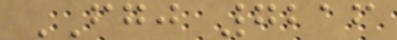FGJ 7216
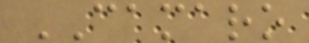CAMARO
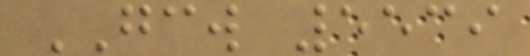GCW 5539
